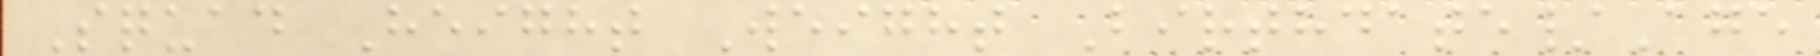Squad Height Weight Birthdate/Age
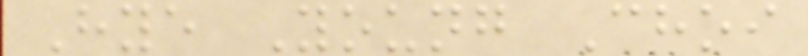Hye Young Choi
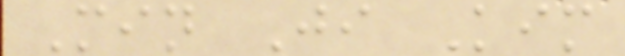Min Ji Kim
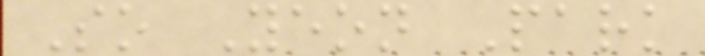So Yeon Park
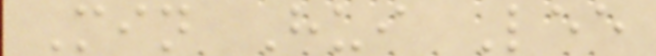Min Hui Lee
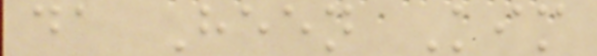da Heen Kim
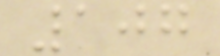107
